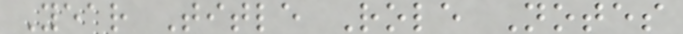Year Title Role Notes
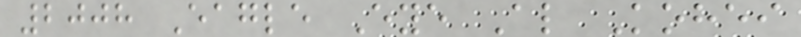2008 Eagle Eye Al Kohei
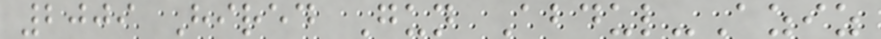2009 Hired Gun Abdul-Aziz
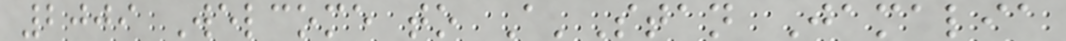2009 Welcome to A'Stan Jamalia
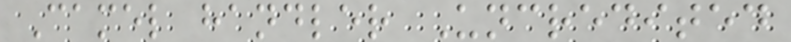Camel handler Uncredited
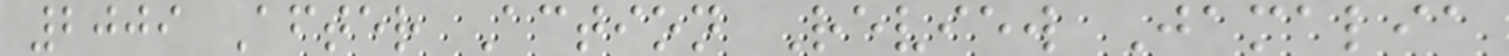2009 After Action Review Jamalia
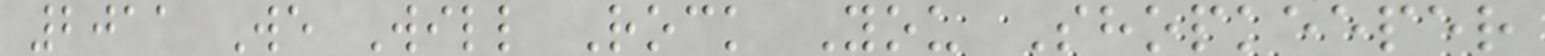2011 We Will Rock You Shopkeeper
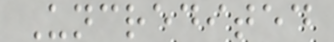Uncredited
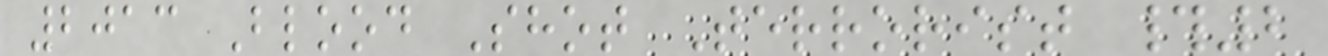2013 Blood Shot Terrorist #2
